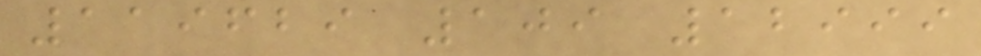119629 109 12999
